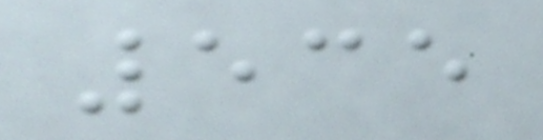535
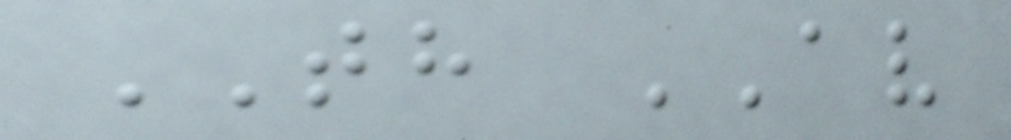TH AV
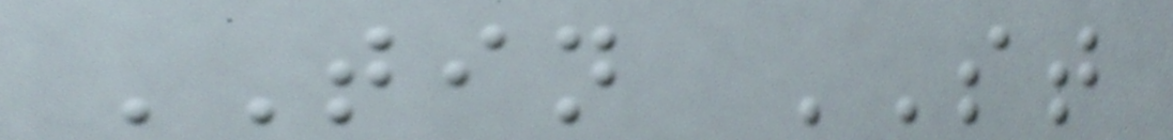TIN ST
